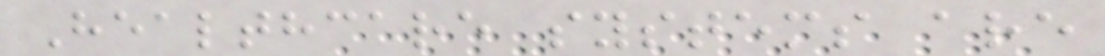Healthcare systems are
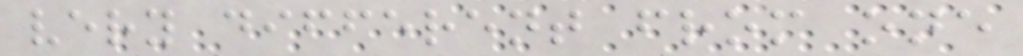very different from one
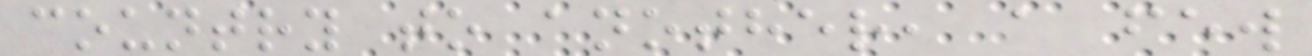country to another, a few
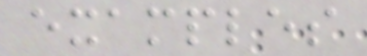examples
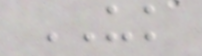UK
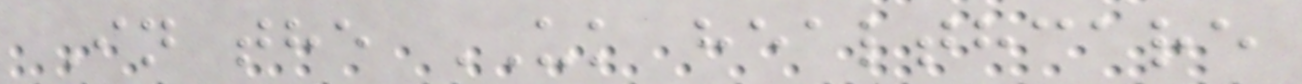In the UK healthcare
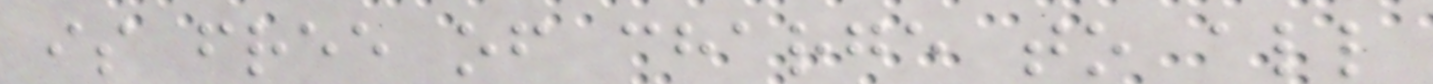is free of charge to all
